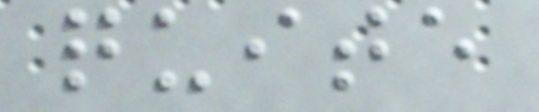quite
